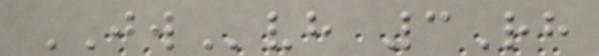JWvh 3Rh
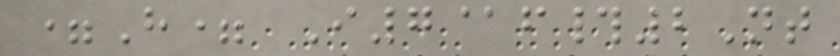=H= I7@f#2Nt
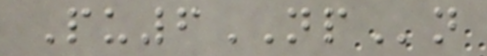Pu6NPn
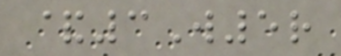&3W5r
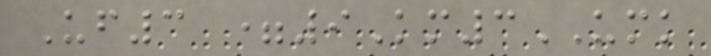Uf3 =9Km3UMK
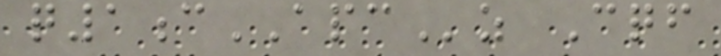q1cAPCz Cqf
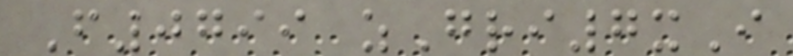F0799 zGri7xI
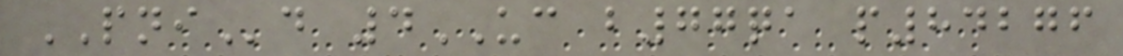PNId 4UC b77qa p84276
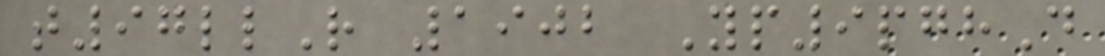t97llR 1902 Yp9pghD
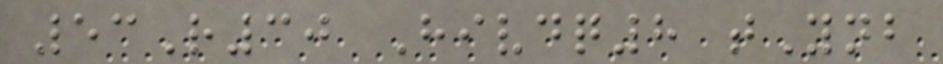53R30 Hivdq8 tYnb
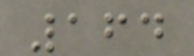164
